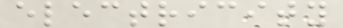electricity
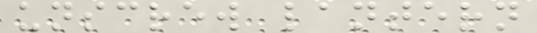unscrew lantern
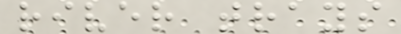river trays
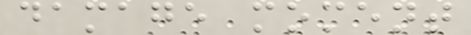damage moment
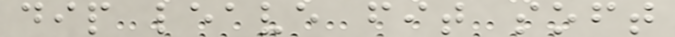dip leave fit soft
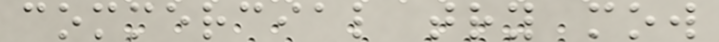commercial try mow
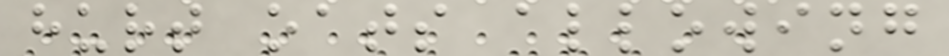hurt oats allowing
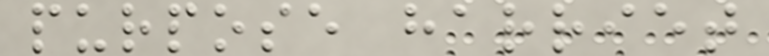purpose harriet
